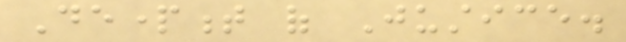Department of Justice.
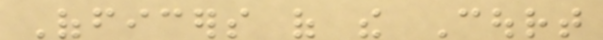Officers of the Court
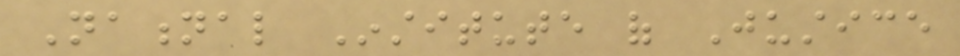National Institute of Justice
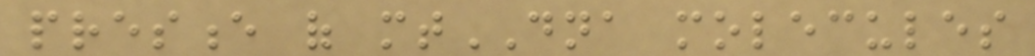presence of mtDNA molecules
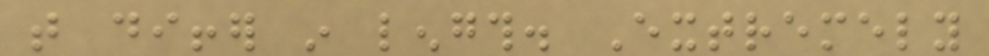that differ in length. Extremely
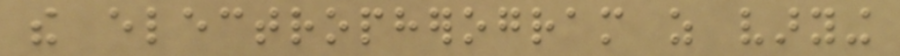the electropherogram as varying
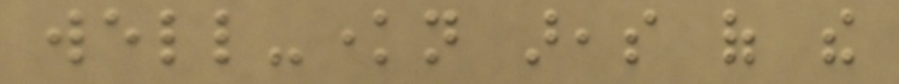well-known areas of the
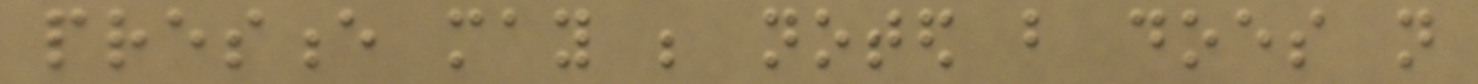presence may be noted but does not
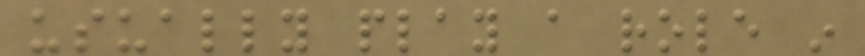usually play a role in
